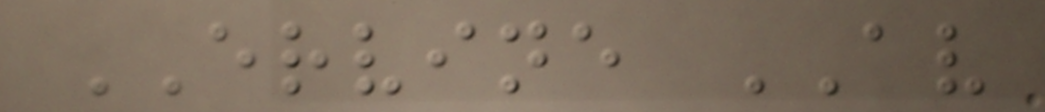ERVINE AV
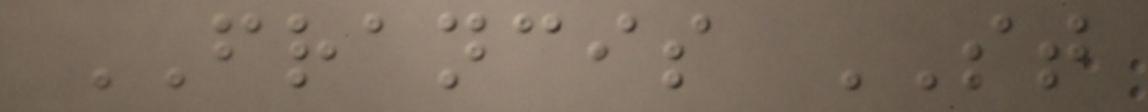FRANCIS ST
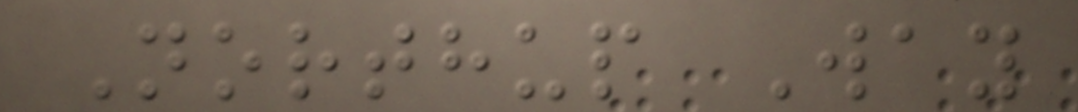Northup Way
